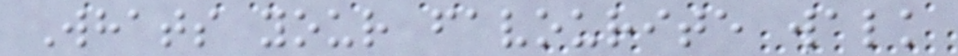Whats your favourite walk
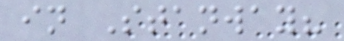in Stanway?
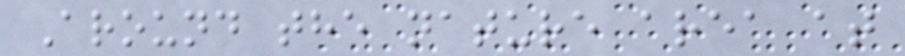Around the nature area at
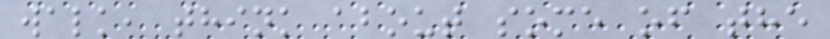walk, think about some of the
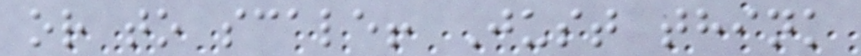or to scale! Just think
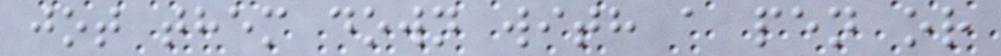jot them down with a pen or
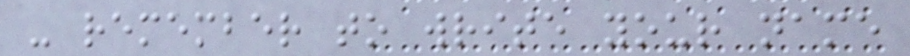- remember to write your name
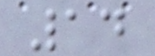14
